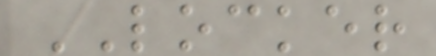LOCKER
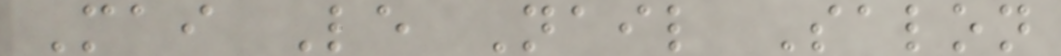Mai Le Nail Salon
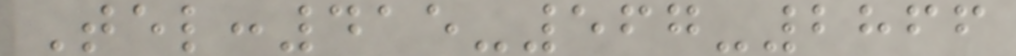Tel:415-567-2866
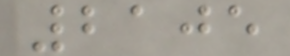2105
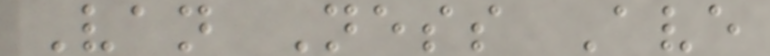Van Ness Ave
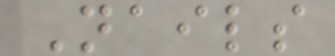Nails
